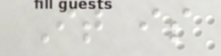It is
